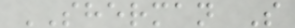SHERMAN S
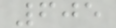605
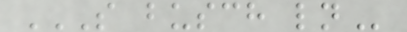S BUSCH LN
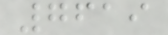7619
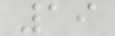19
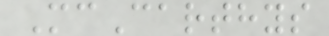McCarthys
